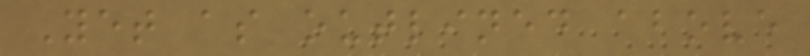Yet as outlined above
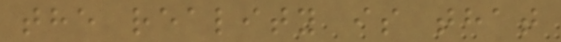the reality is that
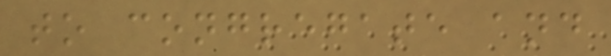to congregate and
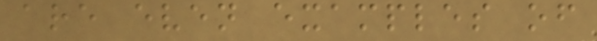are even examples of
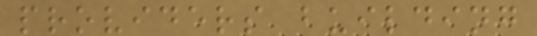providers building
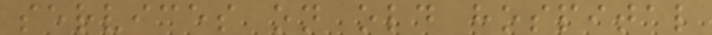services on old hospital
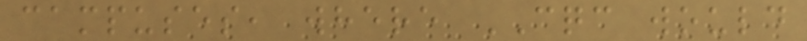campuses, where CQC would
